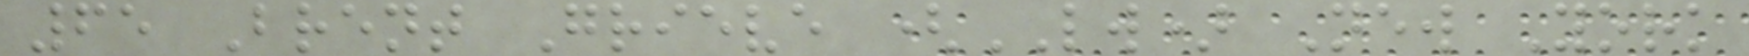65 Brent Grieve (LW) New York
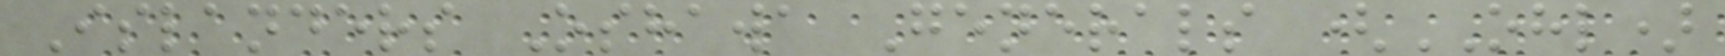Islanders Oshawa Generals (OHL)
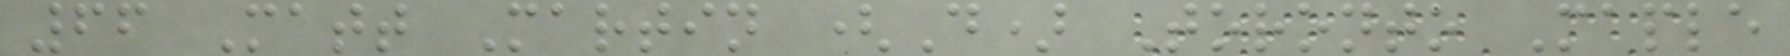66 Matt Martin (D) Toronto Maple
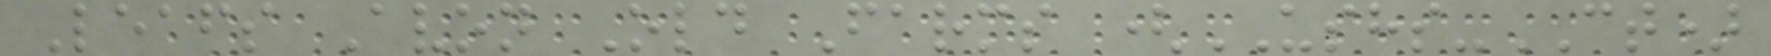Leafs Avon Old Farms (USHS-CT)
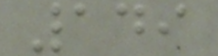149
